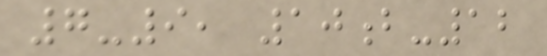7-9, 10b-12
